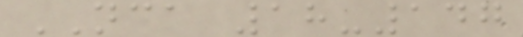NCA 18-147
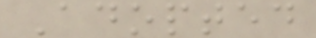Adopted
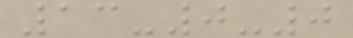13-0-0
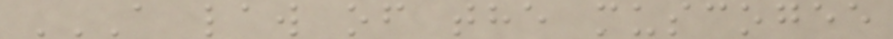A LAW OF THE MUSCOGEE
